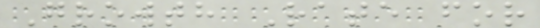Growth Rate for
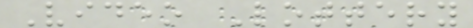Video Lottery
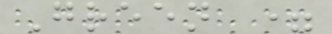Green =
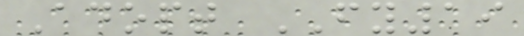Adopt FY19
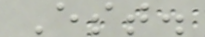Est.
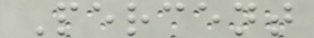Percent
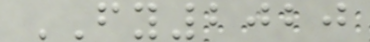FY2020
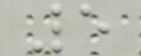5
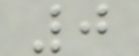0
